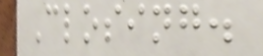Closing.
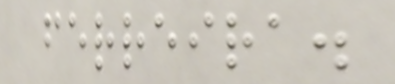ferreira.
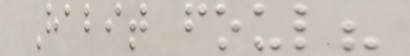Habit foul?
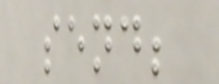send;
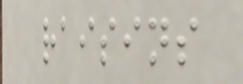raisins
